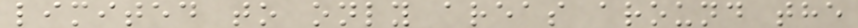limited to only areas around the
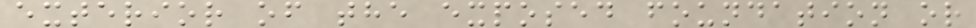exterior of the exposed foundation or
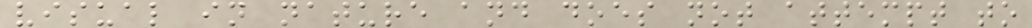visual in nature and does not attempt to
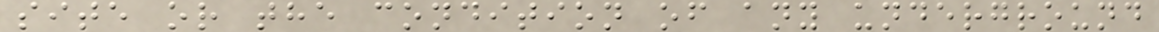site or the condition of any underground
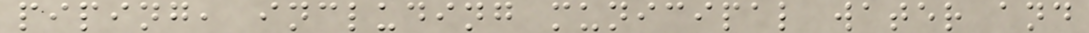piping, including municipal water and
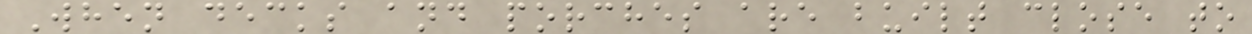When decks and porches are built close to
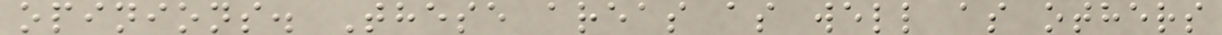opinions. These areas as well as others
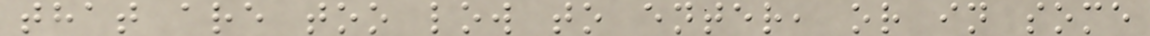that are too low to enter, or in some
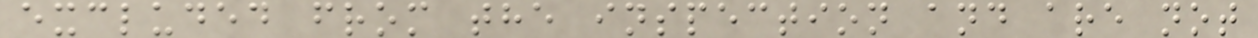excluded from the inspection and are not
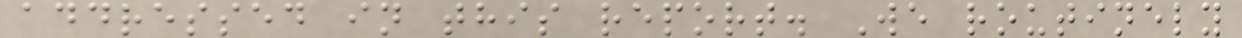addressed in this report. We routinely
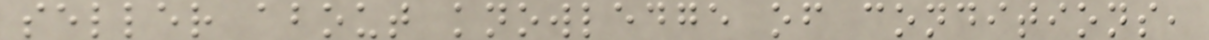seller about knowledge of conditions,
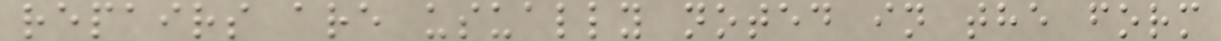repairs are usually noted in the form
